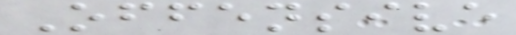Offensive
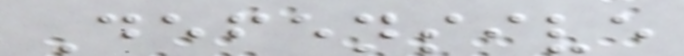Defensive
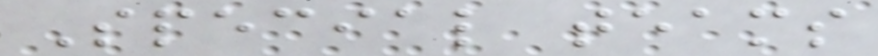Special teams
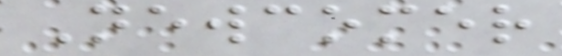Newcomer
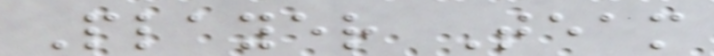Player Team
